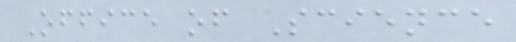Office of Science
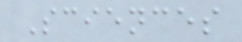Sciences
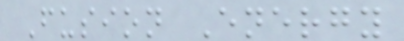Fusion Energy
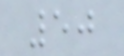50
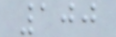100
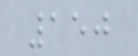150
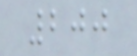200
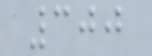300
